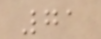71
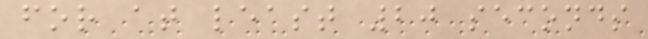for at least 20 seconds
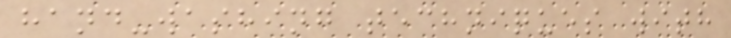hand-washing techniques with
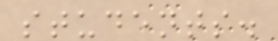students.
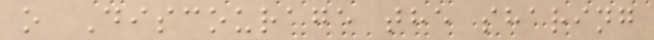o Discourage the sharing
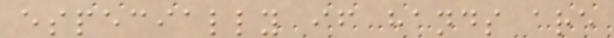especially if hands are
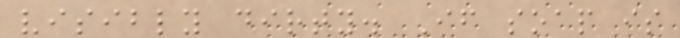visibly dirty. If soap is
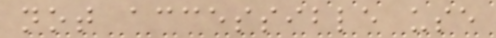not accessible use
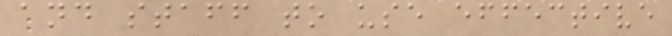and staff to use effective
